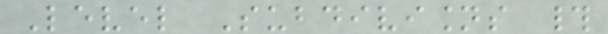Level Subdivisions #
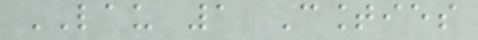LAU 1 Counties
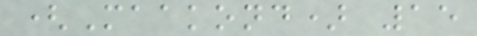(Maakond) 15
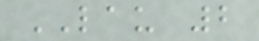LAU 2
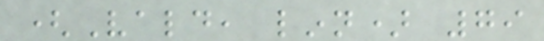(Vald, linn) 79
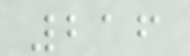216
